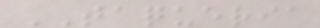TAQUERIA
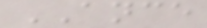ANCE
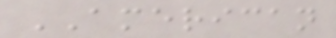AMERICAN
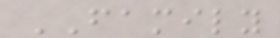FAMILY
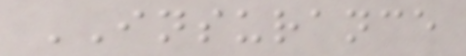INSURANCE
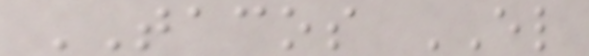TACOS EL
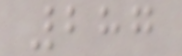287
